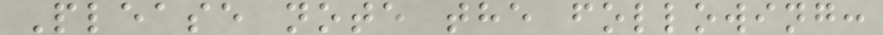Please note the following:
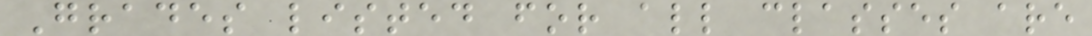Grades listed for all classes are
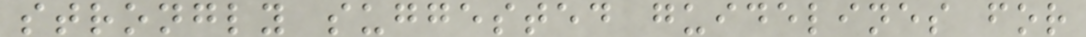strongly suggested guidelines for
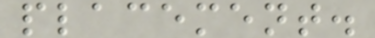placement.
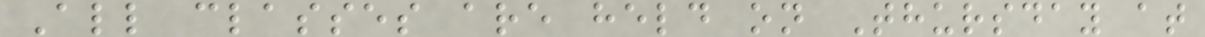All classes are held on Thursday at
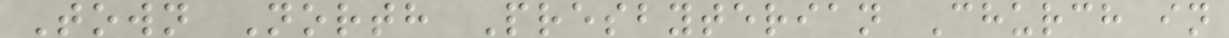Town North Presbyterian Church in
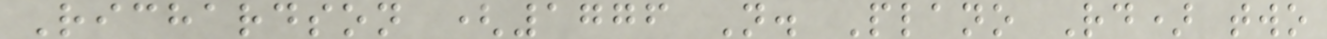Richardson (1776 N. Plano Rd) two
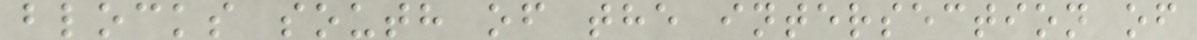blocks south of the intersection of
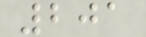201
